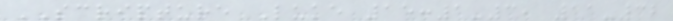SCRIPTURE Luke 15:1-3, 11-32
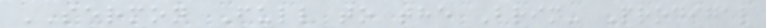SERMON Full to the Brim- Prodigal
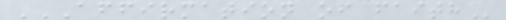AFFIRMATION OF FAITH
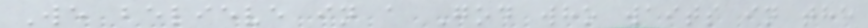We believe in a God who waits in the
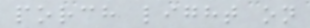porch light on
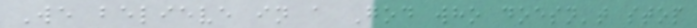We believe in a God who doesn't stop
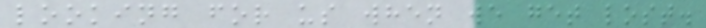looking for us when we get lost.
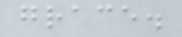grace.
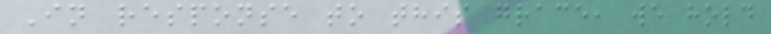In response to this grace, we hold
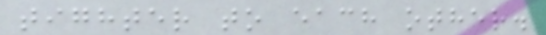tighter to each other.
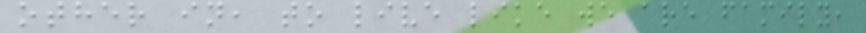other in, to live like we are family,
